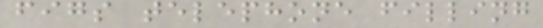figs telephone filling
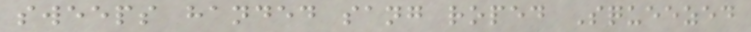sweeps handed sang roped Squeezed
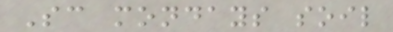Sc mondays soil
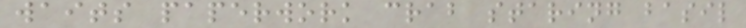waits paperwork crab staring basil
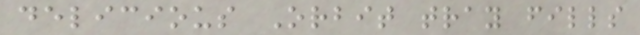delicious Orbit tray fills
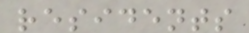residents
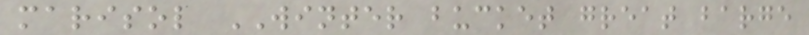marisol WINTER bucket great barge
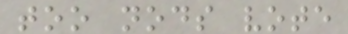too nods vote
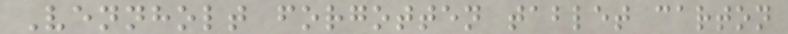Vennholt forgotten tablet carton
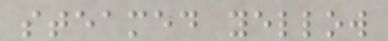steamed yellow
